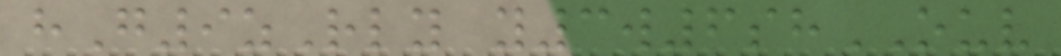hG9zRly y3w6shOUV
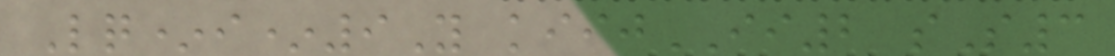Lq*i*9Y kiijII2 sS3
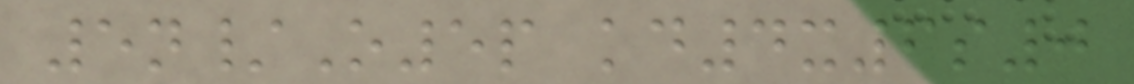5n/O5p kd4x6s0
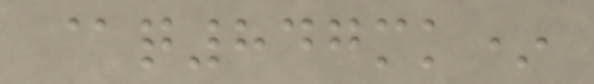@q847mk*
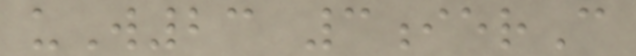uW23 3ierC
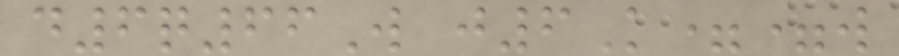d6q66W j6K==w
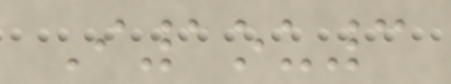I1ou3
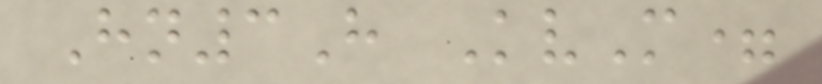Hn3H KvM=
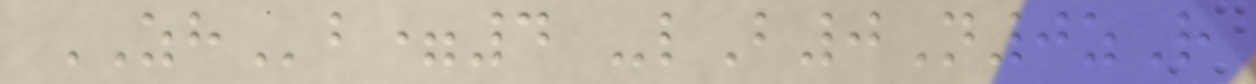ZHb=4 -lB0N0zR
